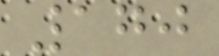170
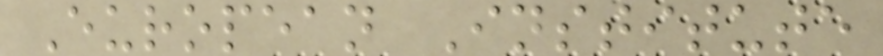European Institute
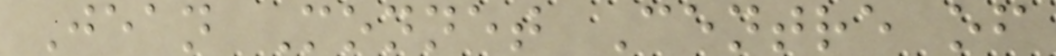Jean Monnet Centre of
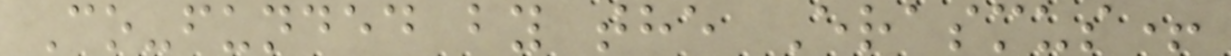Co-funded by the Erasmus+
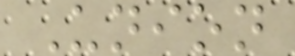Union
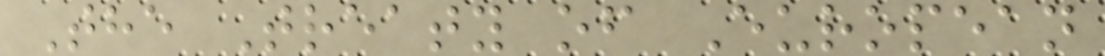The Treaty of European
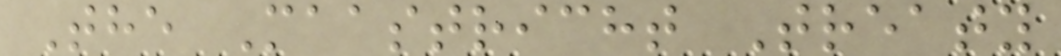The Maastricht Treaty
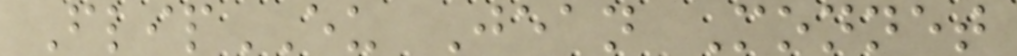FlipEU Jean Monnet
